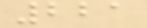221
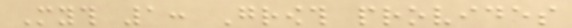Myth 1: Growth provides
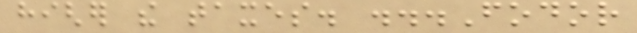higher the taxes. ...Fodor
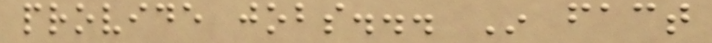provide jobs... In fact
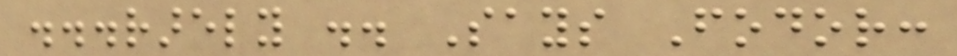...rarely .. Says Fodor:
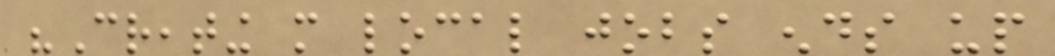"Creating more local jobs ends up
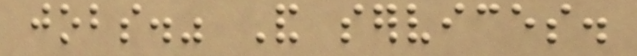jobs." And services.
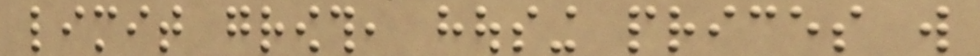limit growth, housing prices will
